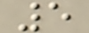5
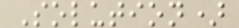Solution)
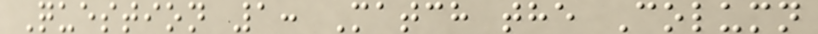Question 1: Match the Column
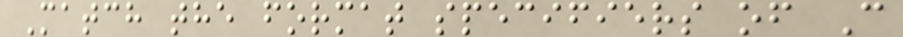Match the format specifiers of C
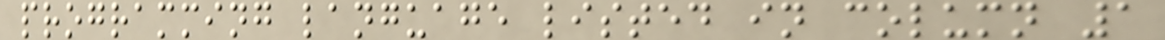programming language listed in column 1
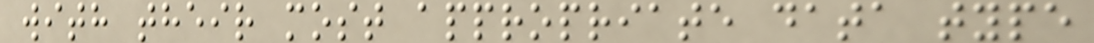with their most appropriate data type
